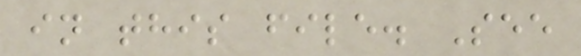in this file. See
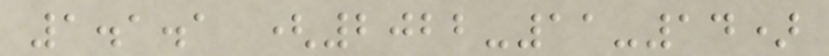1.1.1 (2022-11-14)
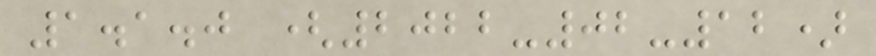1.1.0 (2022-02-12)
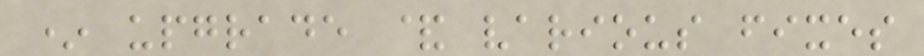* upgrade & various fixes
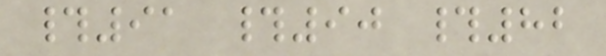#91 #90 #82
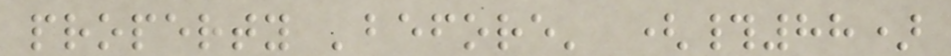property 'before' (#88)
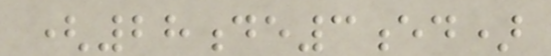(28de3ed)
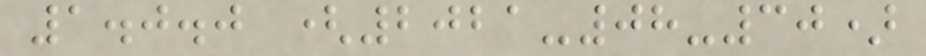1.0.0 (2021-08-30)
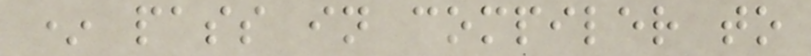* pass in compiler to
